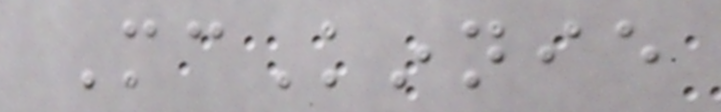McKinnie
